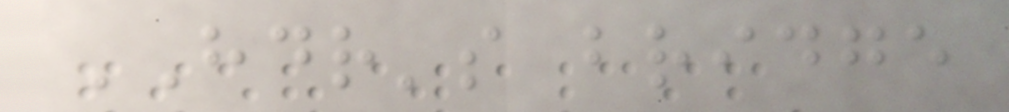HDR's bridge
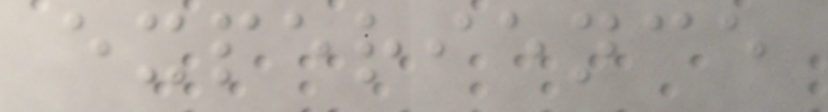experience
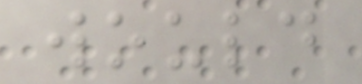would
